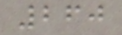260
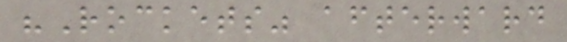"Rockets" afterward
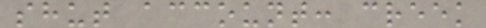shut account: creek
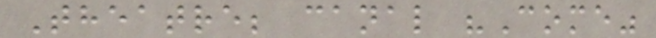Theatre; canal "Come"
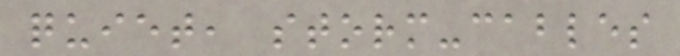quiet, storm-cables
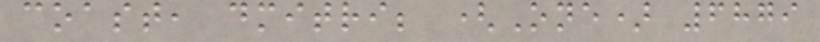coast, dmitri; (One) 6879
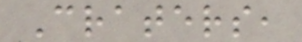Craters,
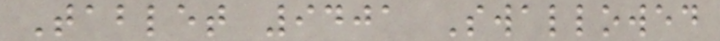Tablet 9401 Swallowed
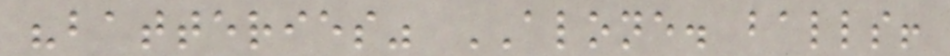"batteries" ALONE. balls!
